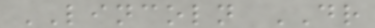LINCOLN DR
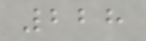228
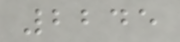2245
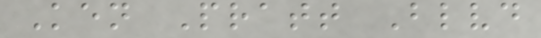Ken Pratt Blvd
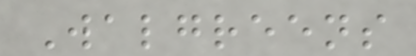Walgreens
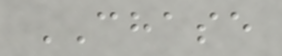CHASE
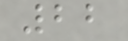22
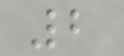2
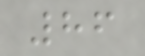86
